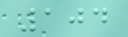104
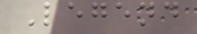Legend
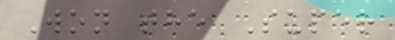Won the Super
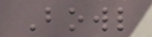Bowl
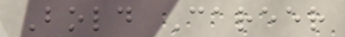Bold Career
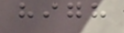high
